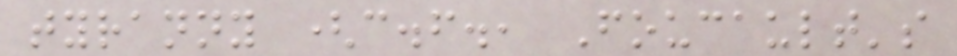tyranny (c.f., Foucault's
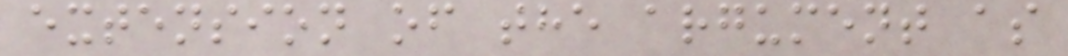extension of the argument as
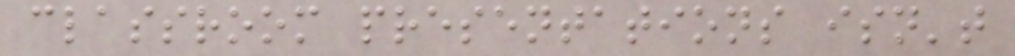classroom presentations isn't
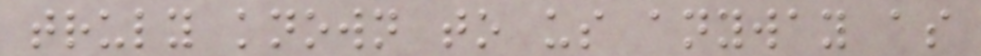truly known to us anyway as
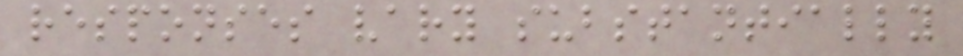responses vary substantially
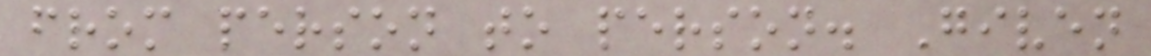from person to person. Given
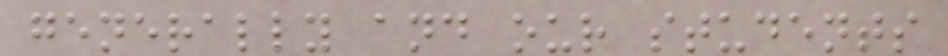generally and our students
